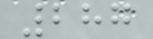287
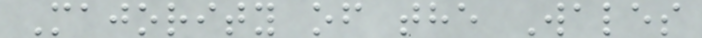Majority of the Wales
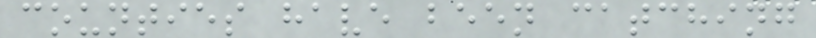counties have been catching
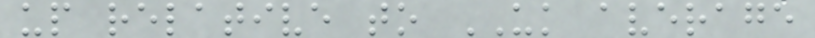up relative to UK average
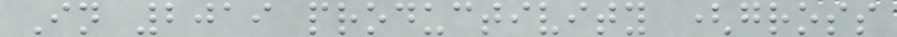In 2019 productivity (gross
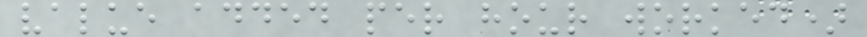value added per hour worked)
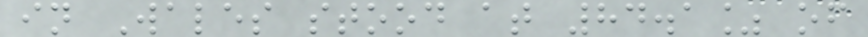in Wales stood at 84.1% of
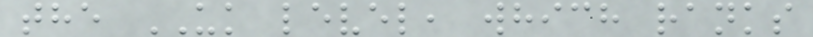the UK level, which ranks
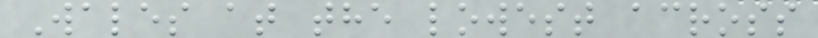Wales at the lowest across
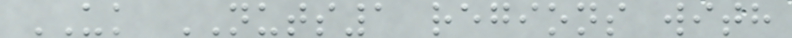UK NUTS1 regions with
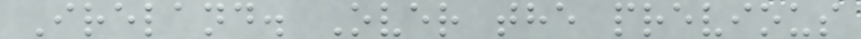Ireland. Over the previous
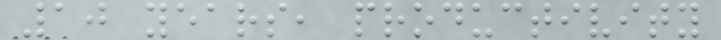10 years, productivity
